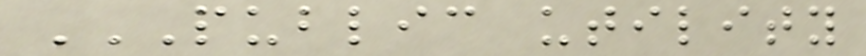PUBLIC UTILITY
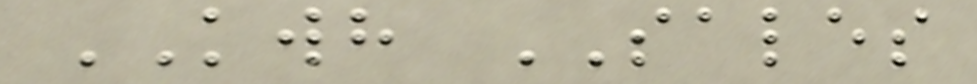KWH SALES
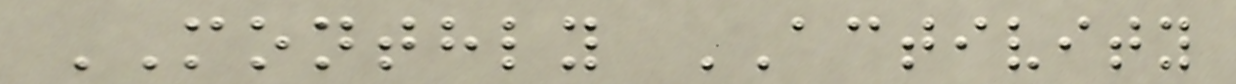MONTHLY ACTIVITY
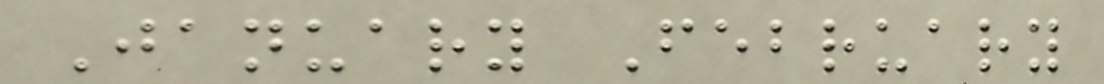January February
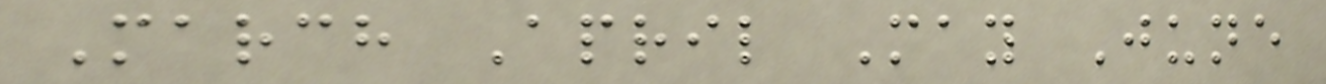March April May June
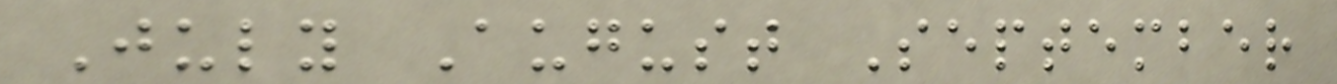July August September
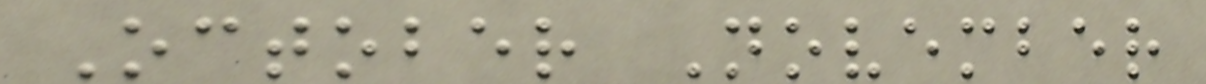October November
